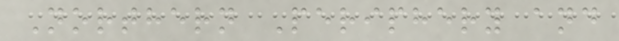Northern Periphery and
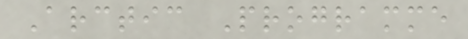Arctic Programme
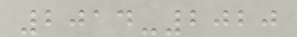2014-2020
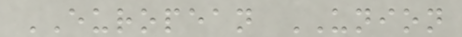EUROPEAN UNION
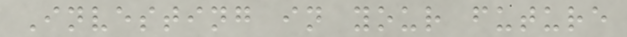Investing in your future
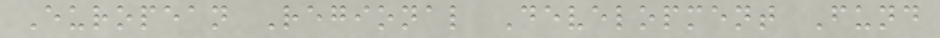European Regional Development Fund
